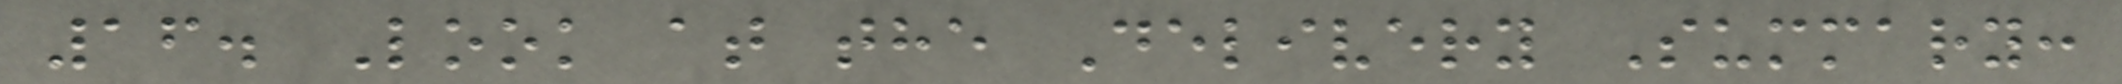16. Look at the Delivery Summary:
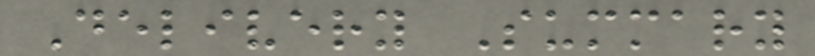Delivery Summary
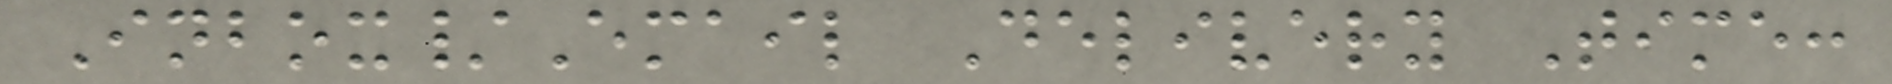Inbox/Email Delivery Time:
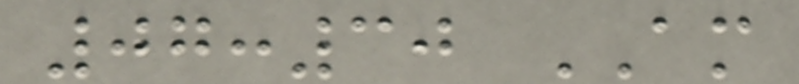07:30 AM
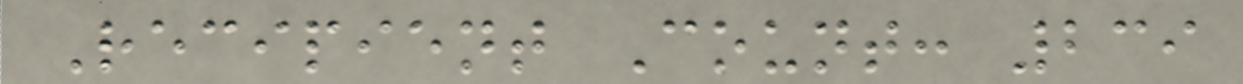Recipient Count: 239
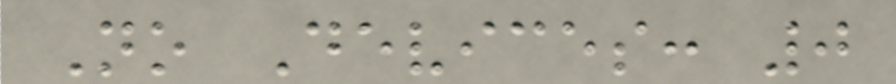No Devices: 0
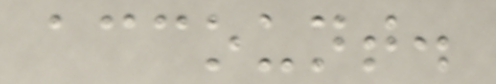account.
